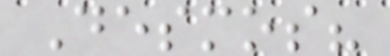Desmos?
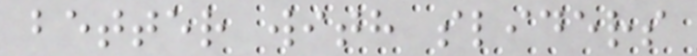better with sliders
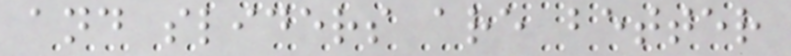and sliders are better
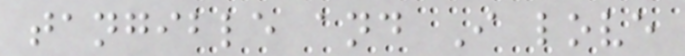tangible and I love
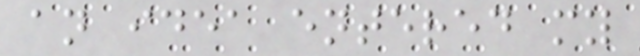an idea entered my
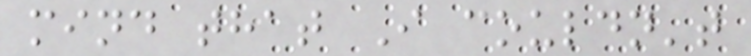mind that I couldn't
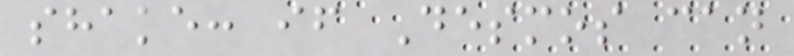shake: if Desmos can
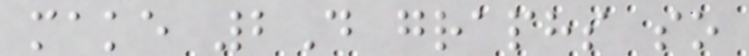make 2D graphs so
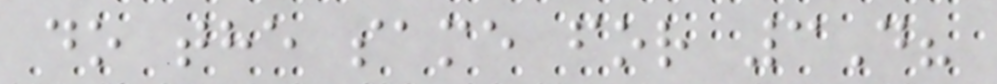do the same for 3D?
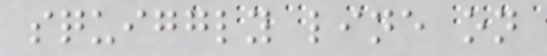squiggly line on
